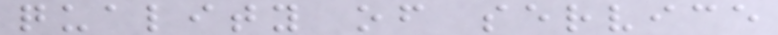quality of service
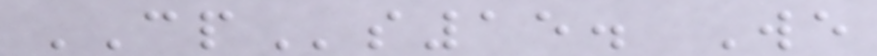CPs15. We
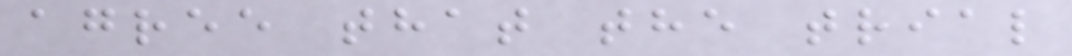agree that the trial
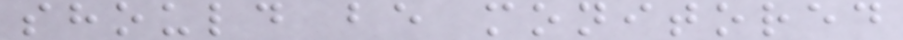should be monitored
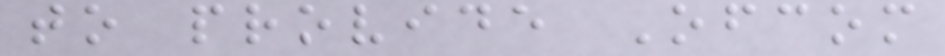to provide Ofcom
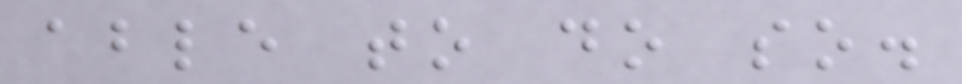able to do so.
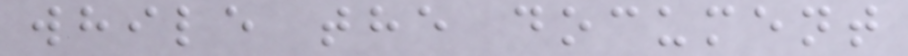while the document
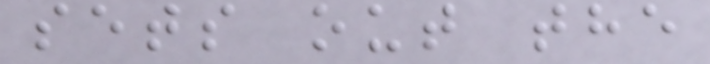sets out the
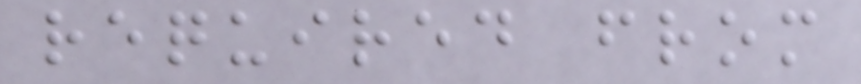required from
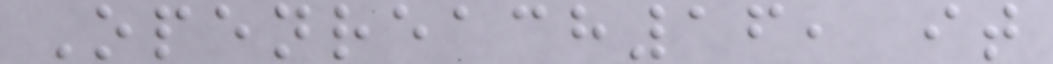Openreach16, it
